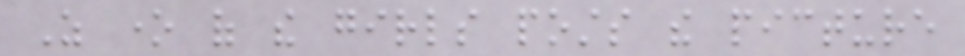As one of the girls posts the picture
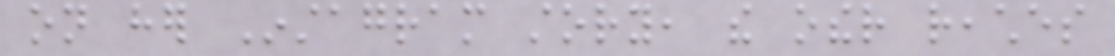on her Instagram story, the other reaches
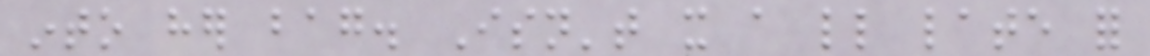into her bag. Isn't it a little late for
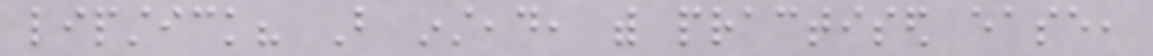lipstick? But instead, with practised ease,
